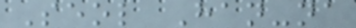Seol Han-na
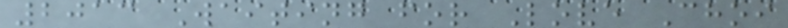2013 Waiting for Love Choi
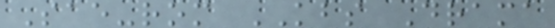Sae-rom KBS Drama
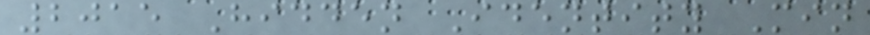2015 Hidden Identity Min
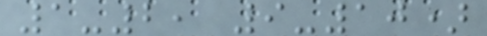1-2, 9-10)
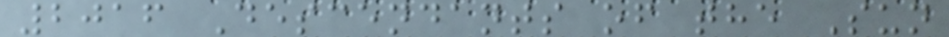2016 Descendants of the Sun
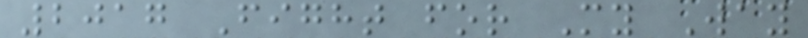2017 Fight for My Way
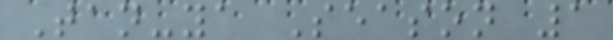Tan-ya Season 1
